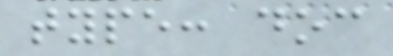type: doc
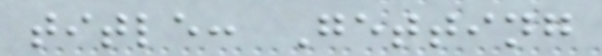title: Getting
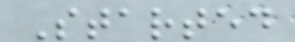Started
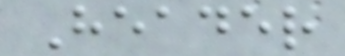Header
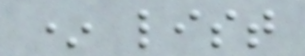* list
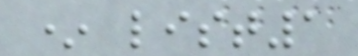* list1
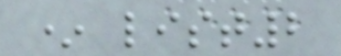* list2
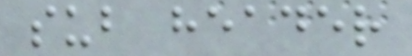sub header
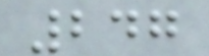247
